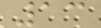13
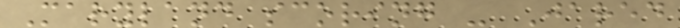Maryland scoring - Jared
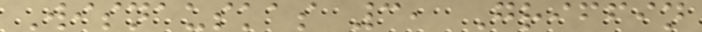Wisnauskas 3, Griffin
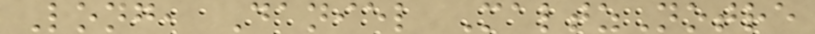Long, Daniel MaltzNotre
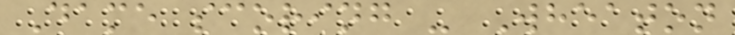Dame scoring - Wheaton
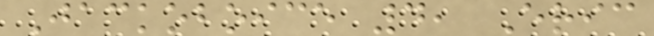Jackoboice 4, Eric
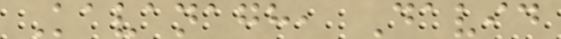Kavanagh, David
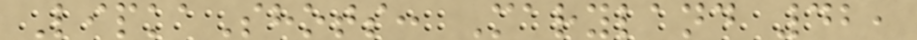LipkaShots: Maryland 42,
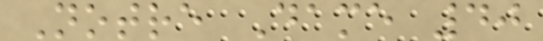Notre Dame 40
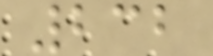232
